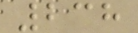238
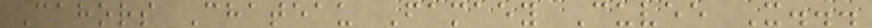Cahors Chateau Famaey Cuvee X...
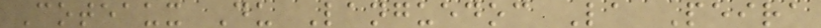Coteaux Du Languedoc La Peira
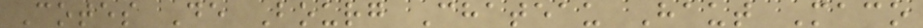Cotes De Bourg Chateau Haut Maco
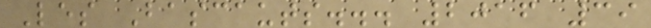Les Bascauts... 2016 39
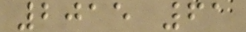2015 61
